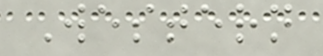Western
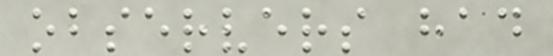observers had
